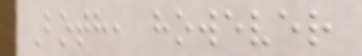Both, however
